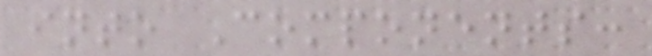into Components:
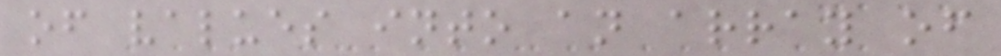of values into an array of
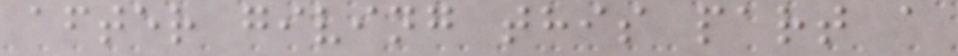after giving this part a
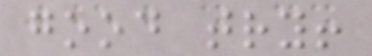good try!
